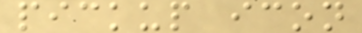pickup icon
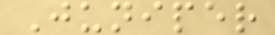Juniper
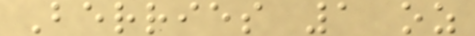Berries 1 oz
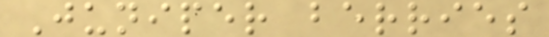Juniper berries
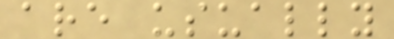are usually
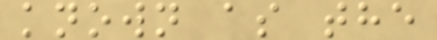known as the
